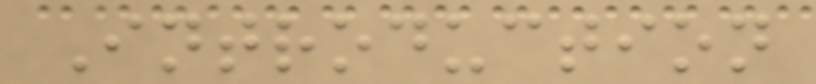Introduction
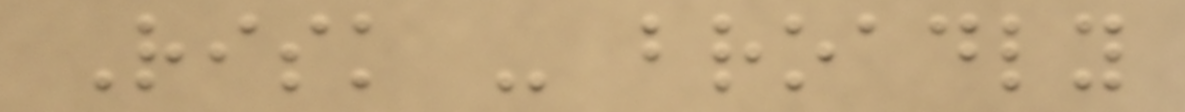Risk - broadly
